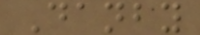Danby
